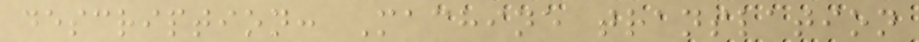description: Machine translation
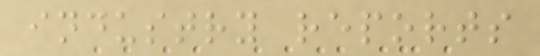industry reports
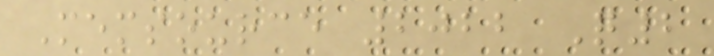Memsource 2022 Q2
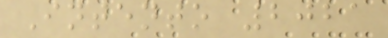Intento 2021
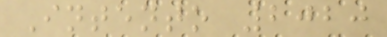Intento 2020
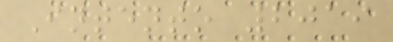Intento 2019
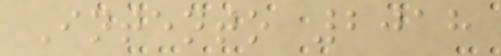Intento 2018
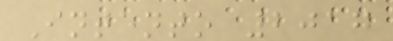Intento 2017
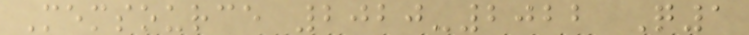Memsource 2020-2022 Q1
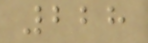228
